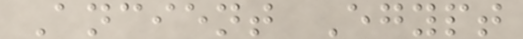Ancient Egypt
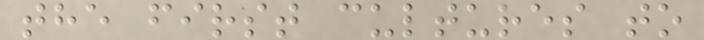the first cultures to
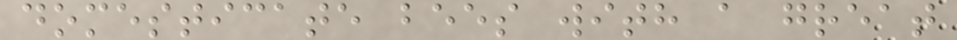domesticate bees with a great
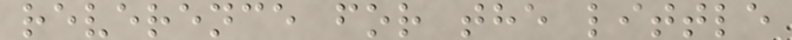reverence for the little
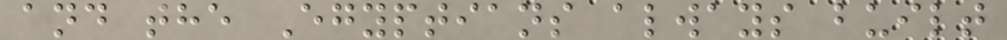and the Egyptians always built
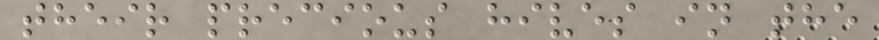their precious hives in the
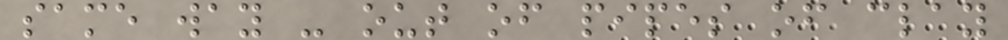same way - out of pipes of clay
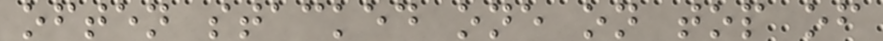often stacked one on top of
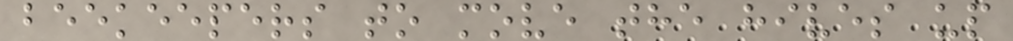beekeepers to move the hives up
